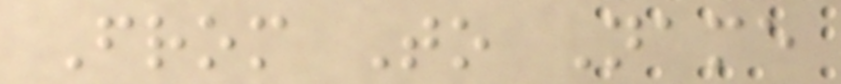From To Name
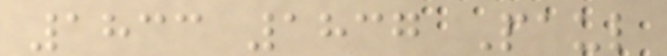1833 1837 Paul
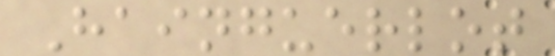Hainguerlot
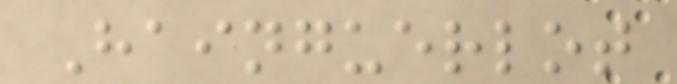Hainguerlot
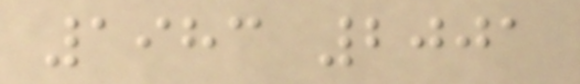1983 2001
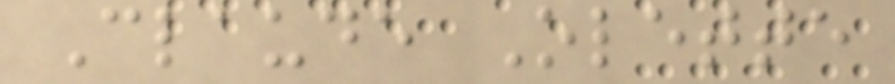Claude Olette
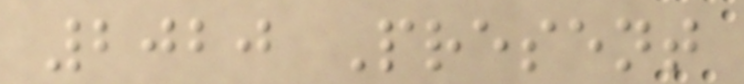2020 Present
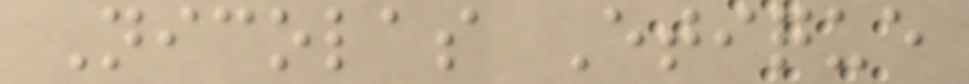Nicolas Etique
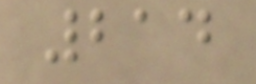214
